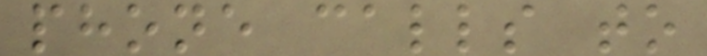phone calls to
